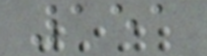151
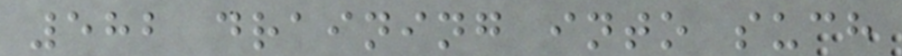582 draining into such
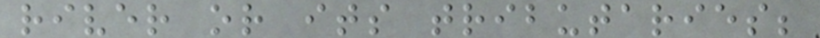river or its tributaries;
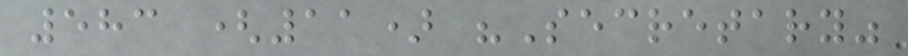583 (11) "Secretary"
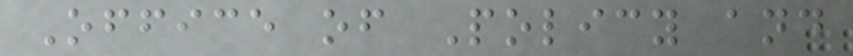Office of Policy and
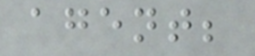agent;
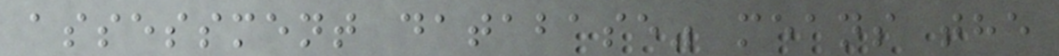assessment database" means the
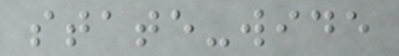state-wide
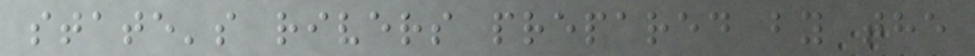state's rivers prepared by the
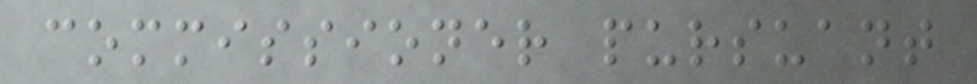commissioner pursuant
